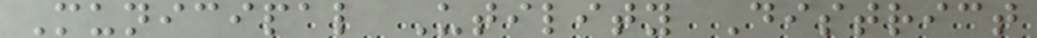Municipal Utility District
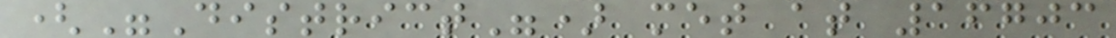("District") met at 16703
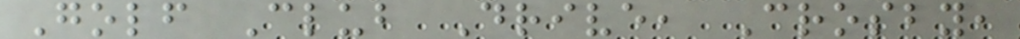Golf Club Drive, Crosby,
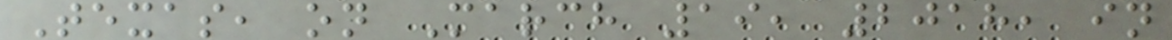Texas, on March 19, 2018, in
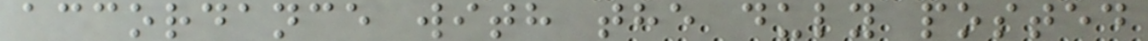accordance with the duly posted
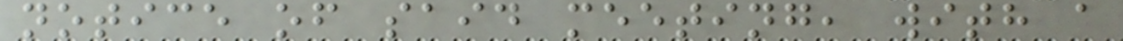notice of said meeting, with a
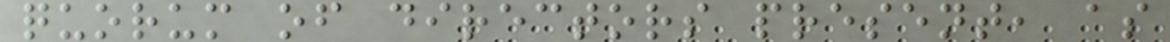quorum of directors present, as
